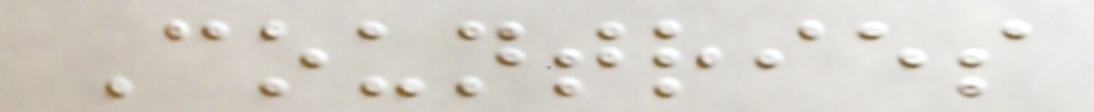Countries
